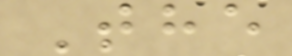The
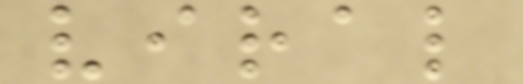viral
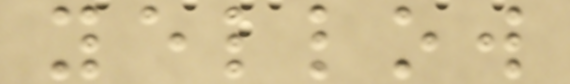yellow
